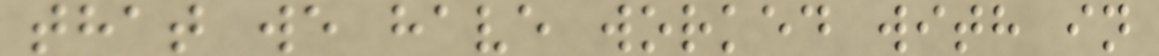that we have worked with in
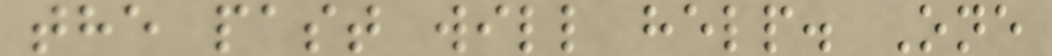the past will help. One
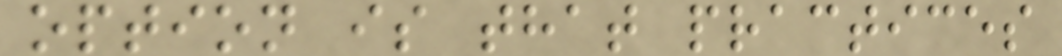option is that practices
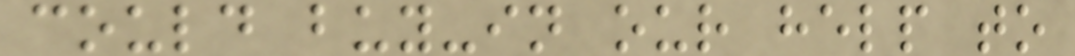could buy-in our help to
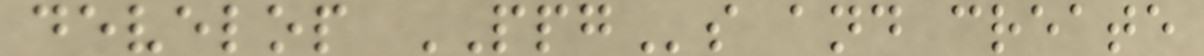develop PPGs and create
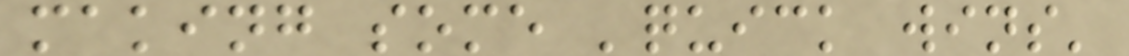making some 'quick wins'
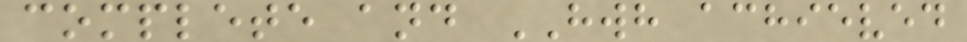complete and HWH achieved
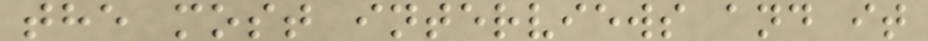the most interviews and it
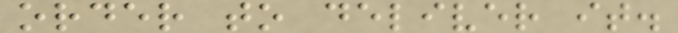order to deliver it.
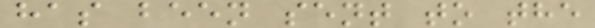has been sent to the
